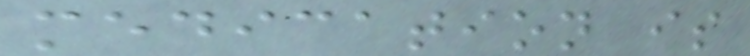medication is
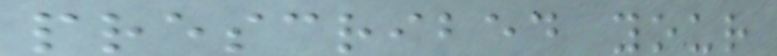prescribed your
